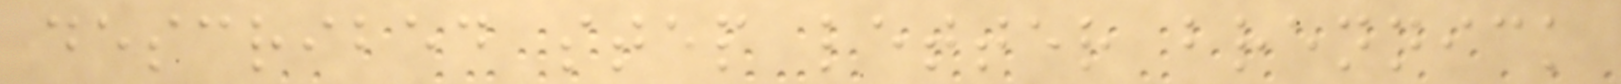described step letter brennick
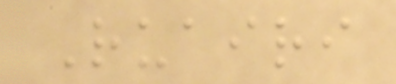Ruairi
